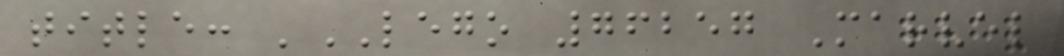title: 'LEGO 76257 Marvel
